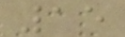15
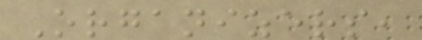Organizers,
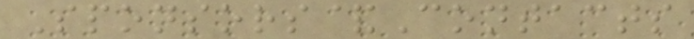Sponsors&Contacts
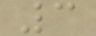3
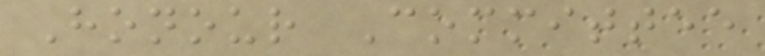Honour Committee
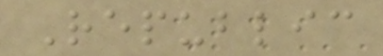Republic
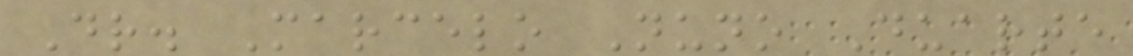Dr. Marcelo Nuno Duarte
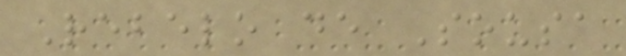Rebelo de Sousa
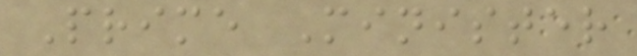Prime Minister
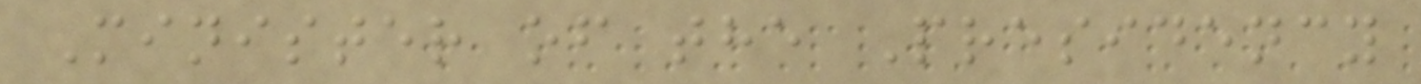Minister of the Presidency
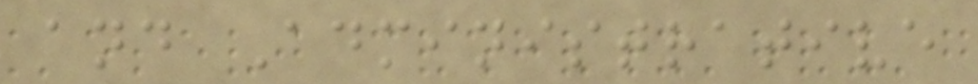and Administrative
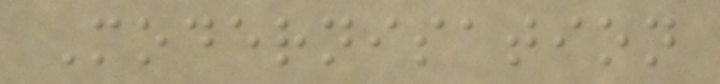Modernisation
